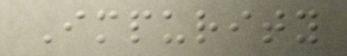Impurity
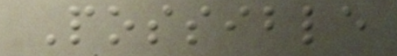Possible
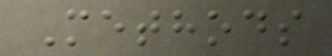Methods
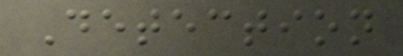Detection
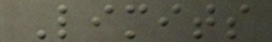Limits
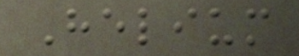Helium
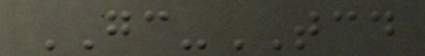GC-TCD
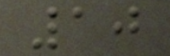10
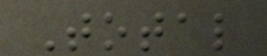Total
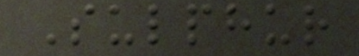Sulphur
